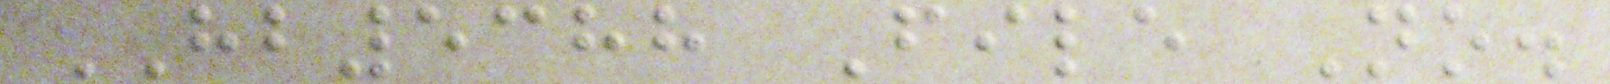HB5388 File No.
